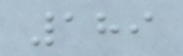189
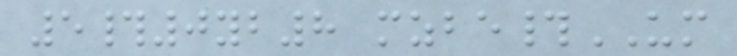5#0yb8 mzbe#UM
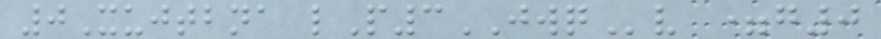0Xujtbna lP3JWQv =g0
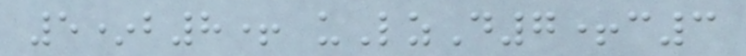5*b8+ uLzD7+c3
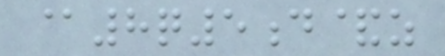@8q5d&z
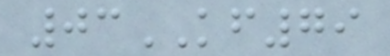03KF79
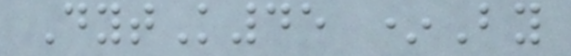DytK45 *By
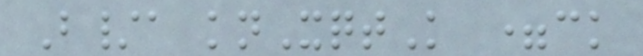B/a knXqtK =ck
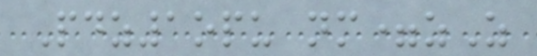Pdz1opu nm=zZ
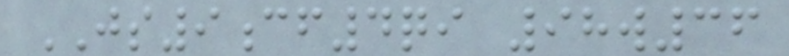JS9cf4qi 98w36
